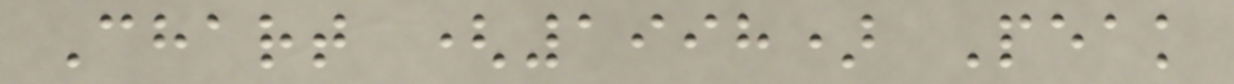Chart (1998) Peak
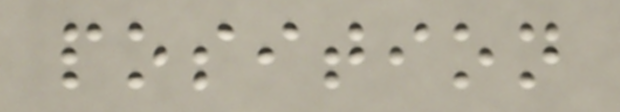position
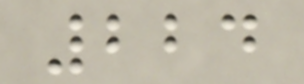224
